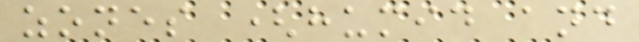zones (humid and
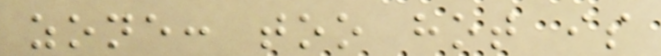zone: too hot is
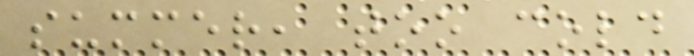summer, too cold
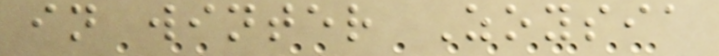in winter Zoysia
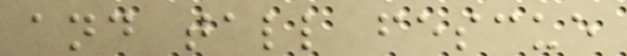and tall fescue
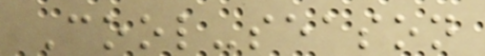Cool-season
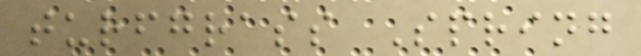turfgrass Spring
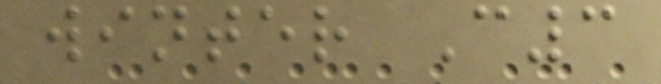winter C3
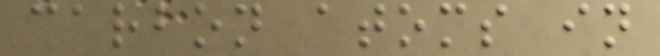carbon atoms in
